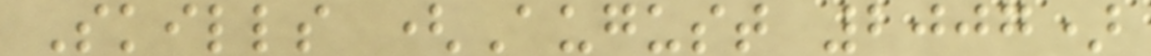Skills (August 2007)
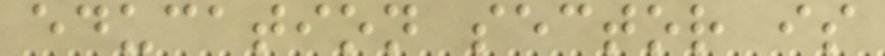education sector is
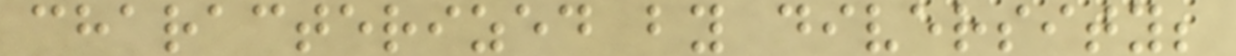characterized by diversity;
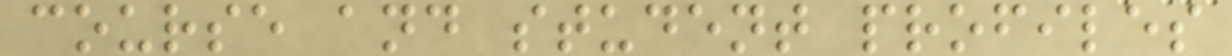course and student profiles
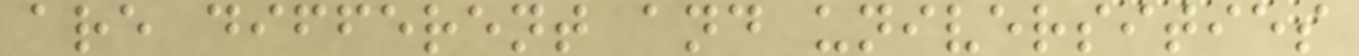are different and universities
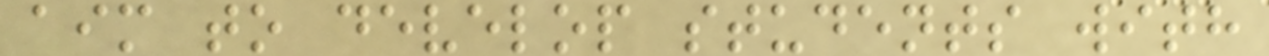aim to develop students with
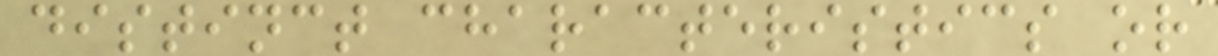distinct characteristics or
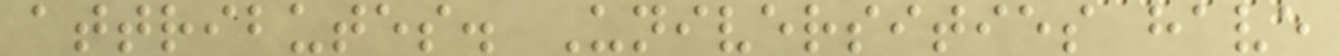attributes. Universities have
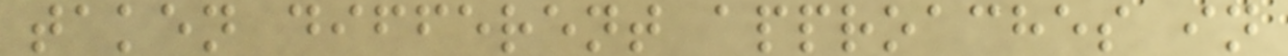taken different approaches in
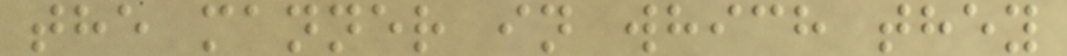the manner in which they
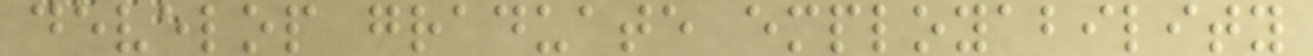develop graduate employability
